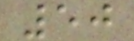50
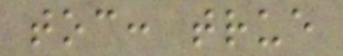toc: true
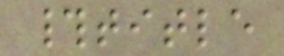#title
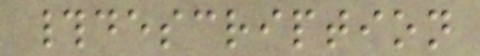#description
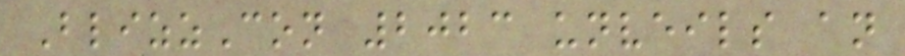BlizzCon 2023 unveils an
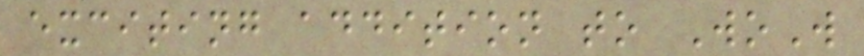exciting addition to WoW
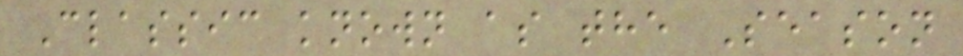Classic known as the Season
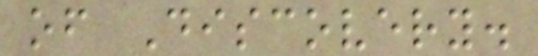of Discovery.
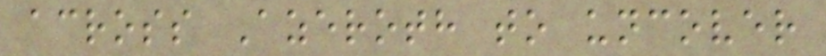across Azeroth to uncover
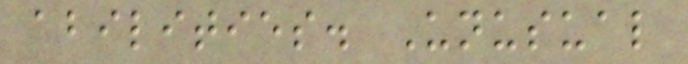abilities. Unusual
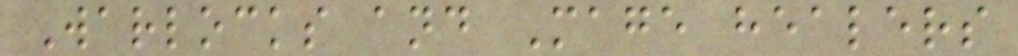Warlocks and Mage healers
